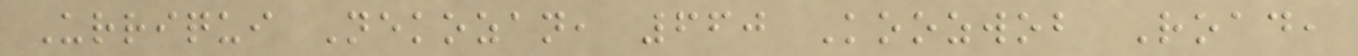Urriqui Nekozan, 660 Koozwob Road,
